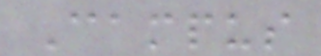Campus
